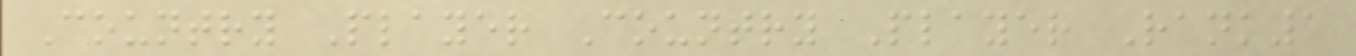Country Player Country Player Rank1
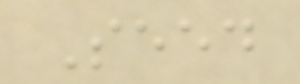Seed
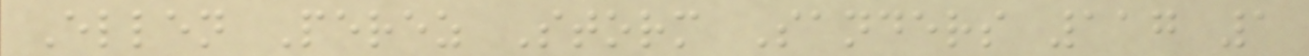Ellen Perez Storm Sanders 117 1
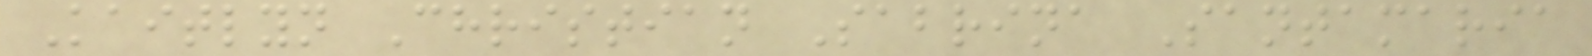Kaitlyn Christian Sabrina Santamaria
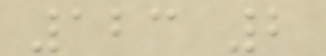123 2
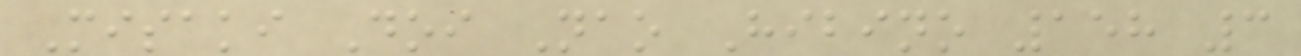Misaki Doi Nao Hibino 158 3
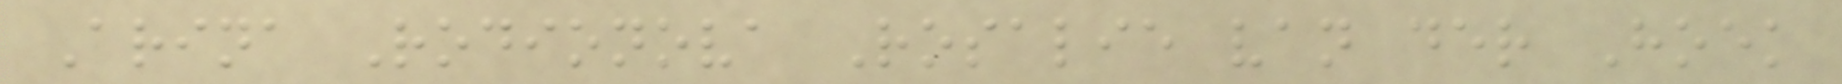Arina Rodionova Rosalie van der Hoek
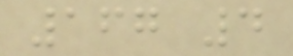167 4
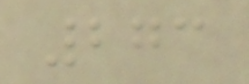273
